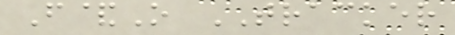F&O TRACKER
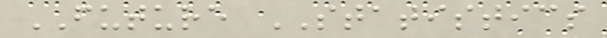FUTURE STATISTICS
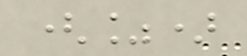(%)
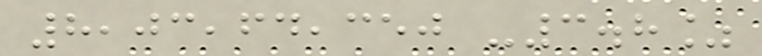8,03,64,350 -3.8%
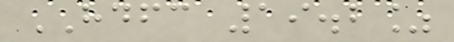HDFC 19.2%
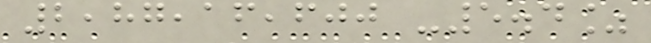2,87,16,600 -5.4%
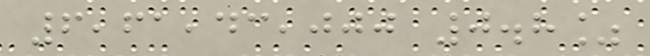6,61,43,000 0.8%
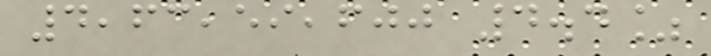4,63,59,600 4.4%
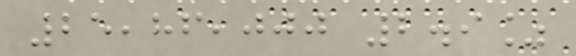25,86,000 2.9%
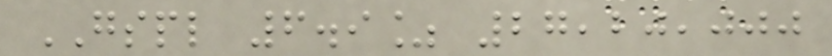GSPL 6.9% 27,20,000
